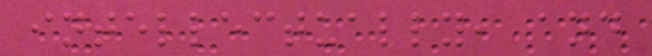intellectually, and
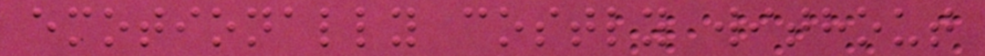emotionally costly without
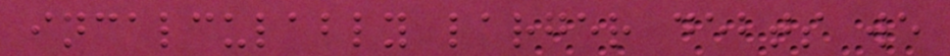incalculably larger debts we
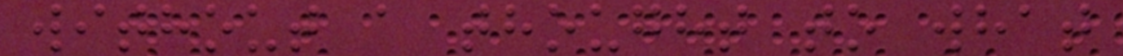without a thought to what
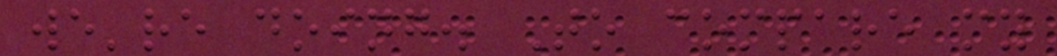we're doing. To compare my
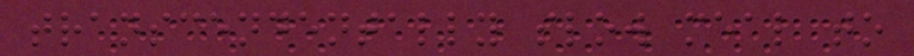transcendentally slow meal to
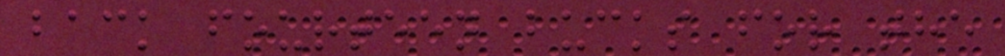back fourteen bucks for the
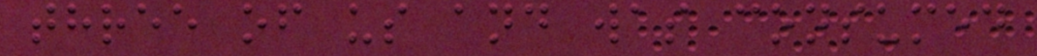three of us and was consumed
